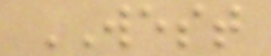WEST
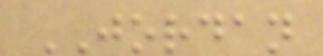JORDAN
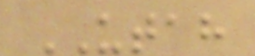UTAH
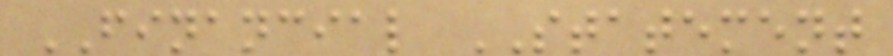FINANCIAL STATEMENT
